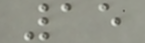15
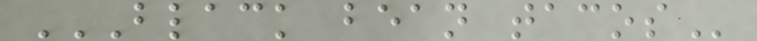BLACK BEAN TACOS
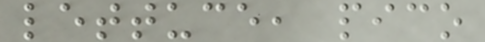lettuce, pico
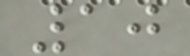10
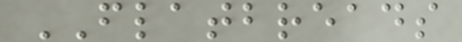FLATBREADS
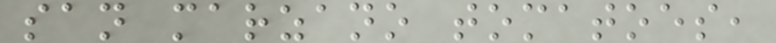san marzano tomatoes,
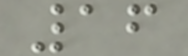16
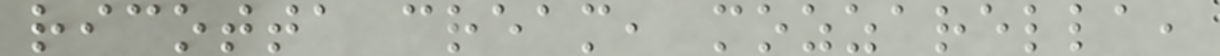ricotta cream, mozzarella,
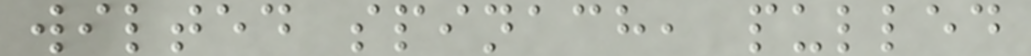wilted spinach, pulled
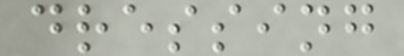dressing
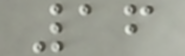16
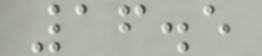16.5
